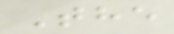The
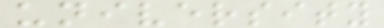university
